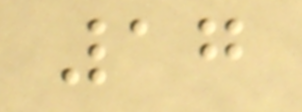17
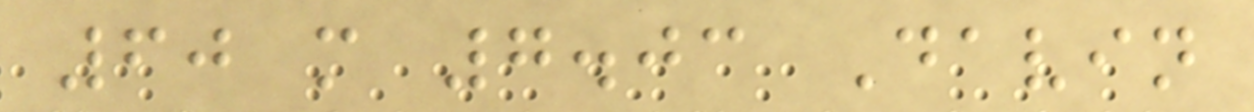60 m 7.03 Davin
